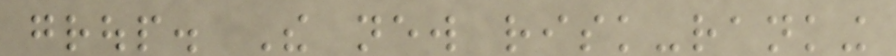group. The new risk-ranking
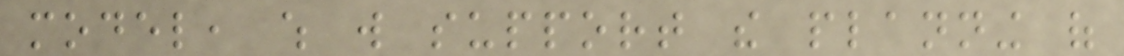model, which will support the planning of
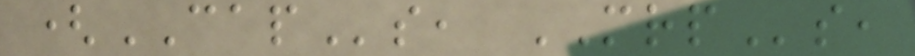(CAPs, MRPs,
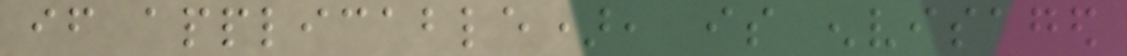if applicable), is envisaged
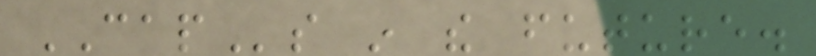CAPs in the future.
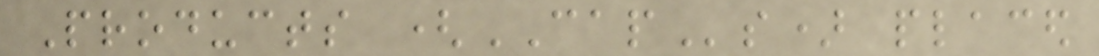Products (CAPs) placed
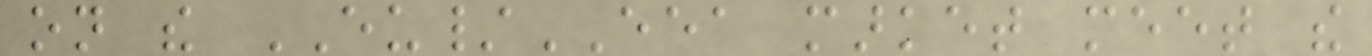on the EU/EEA market meet the
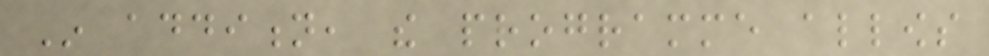In addition, the programme allows
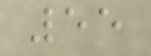55
